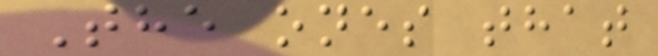The ones that
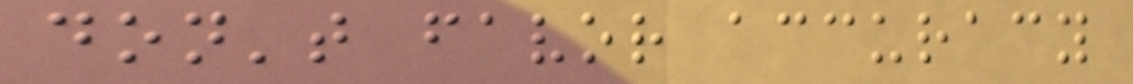don't favor accuracy
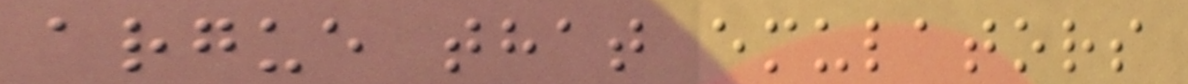argue that emulators
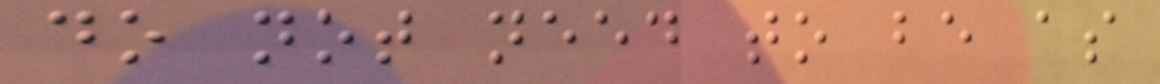do not need to be as
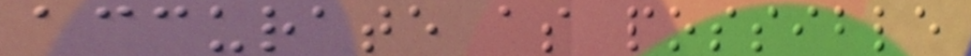accurate as possible
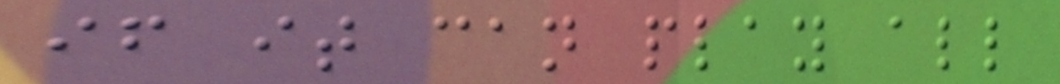if it can play all
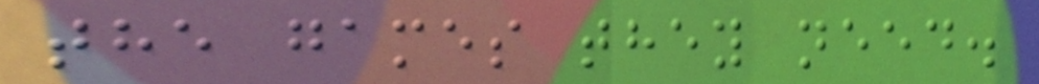the games they need.
